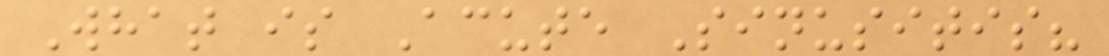What is Acute Sinusitis?
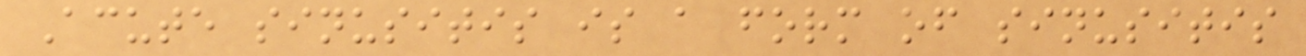Acute sinusitis is a form of sinusitis
